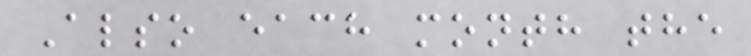Also each month the
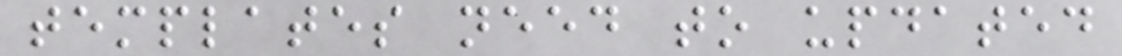templates need to updated
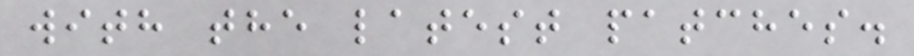with the latest patches.
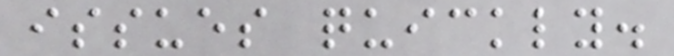issues quickly.
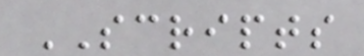SCRIPTS
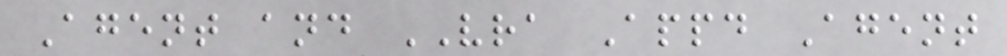Agent and VRA Appd Agent
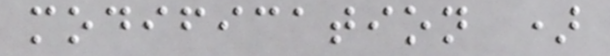modification )
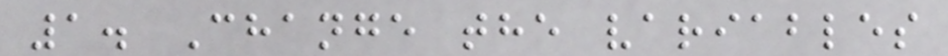1. Change the variables
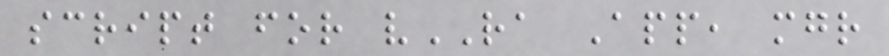script for vRA App, mgr
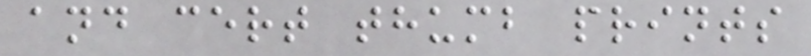and cert thumb prints
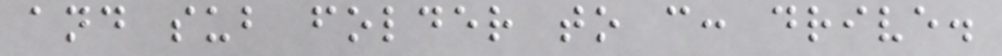and sub folder to c: drive.
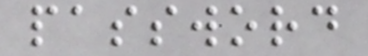password
